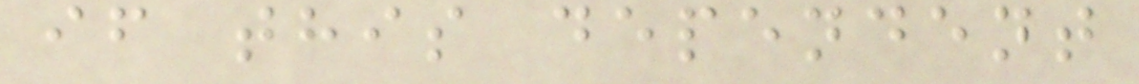if this dependent
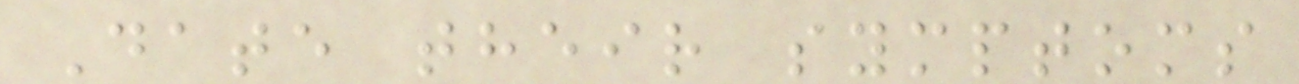Date their symptoms
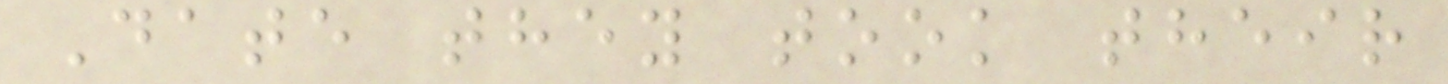Date they took their
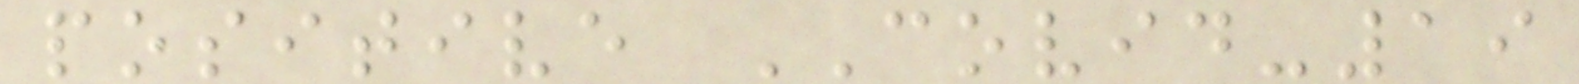positive COVID-19
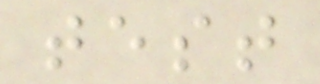test
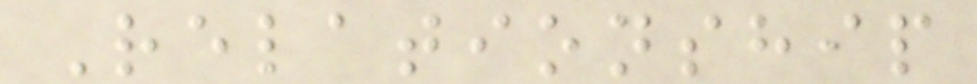Relationship
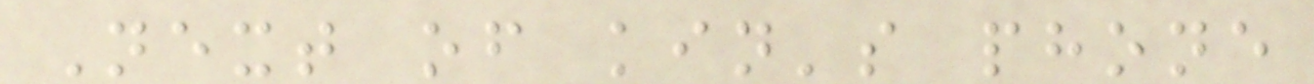Next of kin's phone
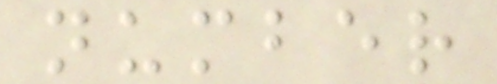number
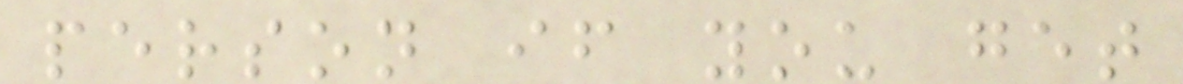person if you get
